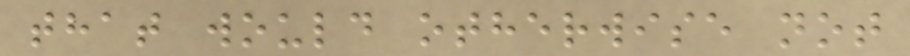that would otherwise not
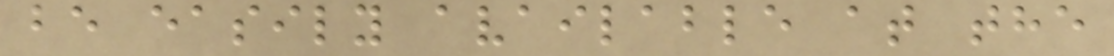be easily available at the
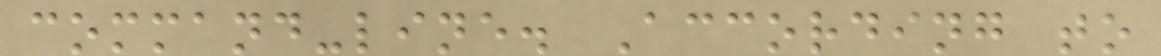command-line. According to
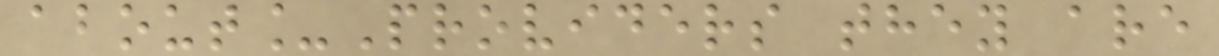about_Providers they are
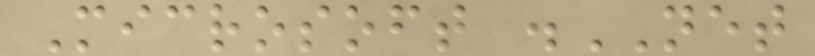Microsoft .NET
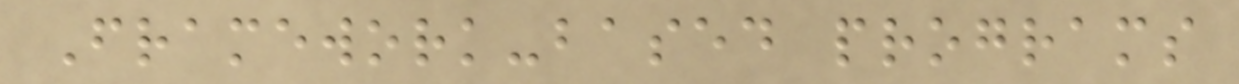Framework-based programs
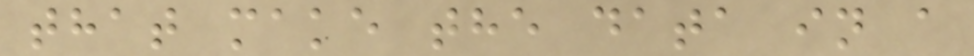that make the data in a
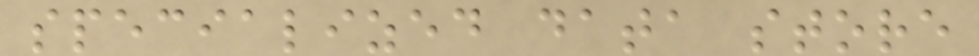specialized data store
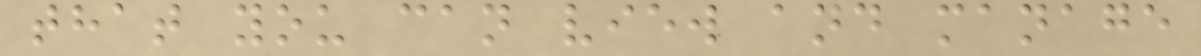that you can view and manage
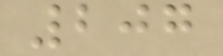207
